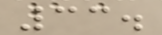33.
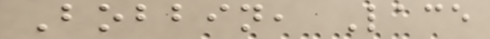Bobbin, Lace
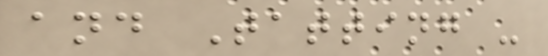and Tatting -
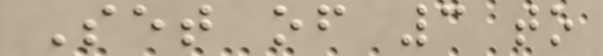Set of 3 to
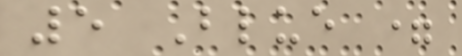5 Blue =
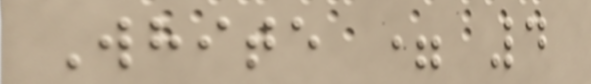White = 4
